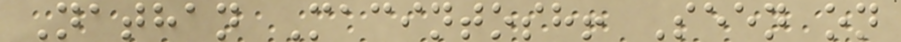Nathan Macintosh! Seen on
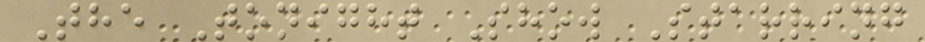The Tonight Show Starring
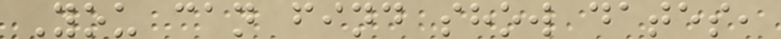You can find show dates,
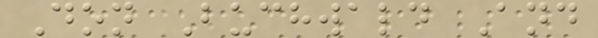Don Buchwald And
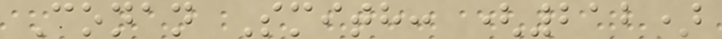Conan Smith: (212)
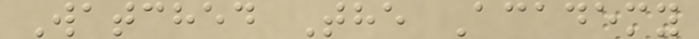Watched The Academy
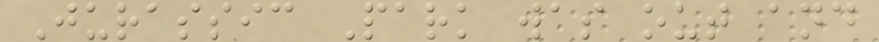Jurassic Park was out and
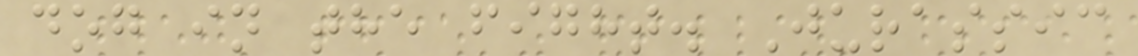dog in the fight. Jurassic
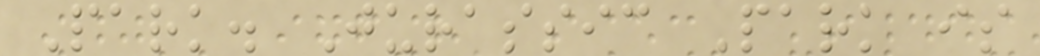Park. Jurassic Park is
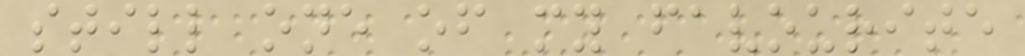still one of my favourite
